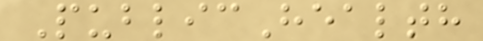PublicHealth
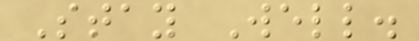Stay Well.
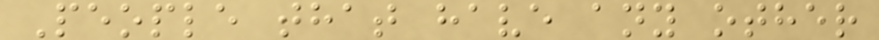People that have any other
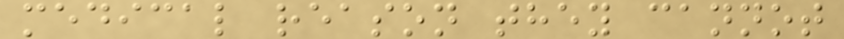medical reason they cannot
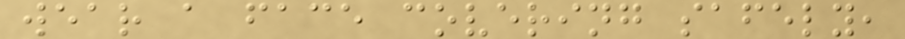wear a face covering safely,
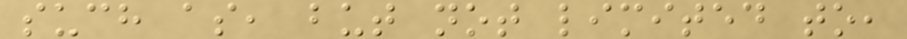such as, but not limited to,
